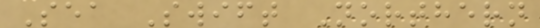Sea Swift Northern
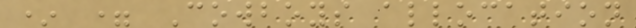* = Cowboys allocation
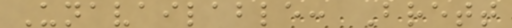Unavailable: Brett
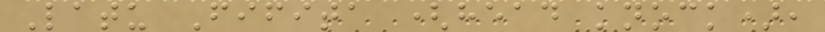Latu Fifita (head knock),
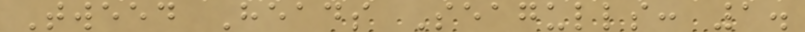Tweed Heads Seagulls: 1.
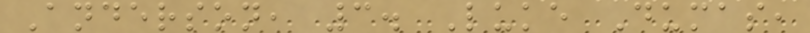Anderson, 3. Luke Dumas,
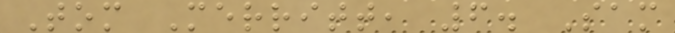Tom Merritt, 6. Sam
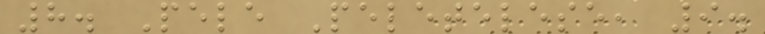8. Pele Peletelese, 9.
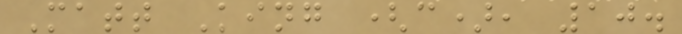Matt King (c), 10.
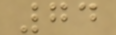74
